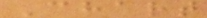Chart
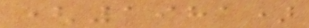(1981)
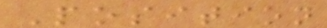Position
